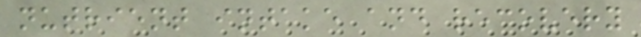nutrient intake and recovery
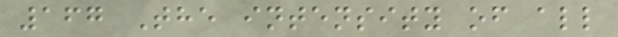167 The intensity of all
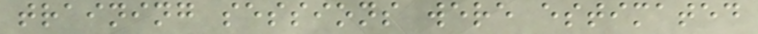training sessions were estimated
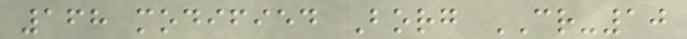168 modified Borg CR-10
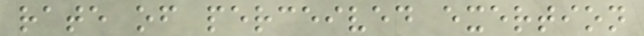rate of perceived exertion
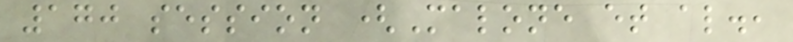170 session (Malone et al.,
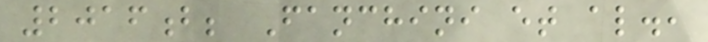2016b; Fanchini et al.,
